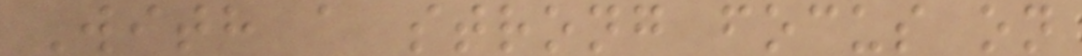With a strong focus on
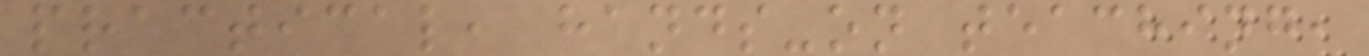practical, hands-on teaching,
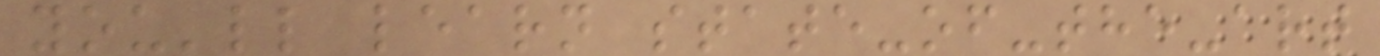you'll learn state-of-the-art
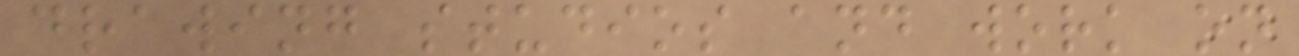drawing studios and work on
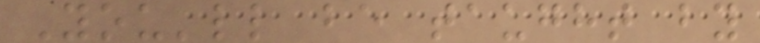You'll be taught by
